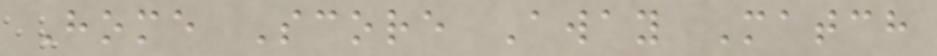Home Score Away Match
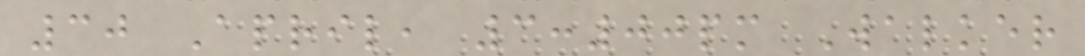30 April, 3:00pm Walker
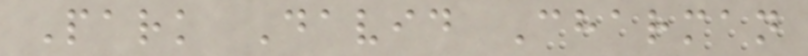Park David Charman
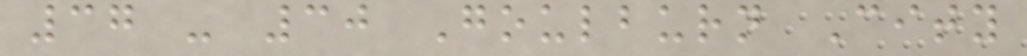37 - 30 Goulburn City
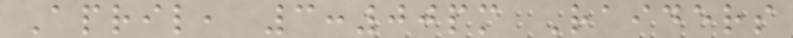April, 3:00pm Raiders
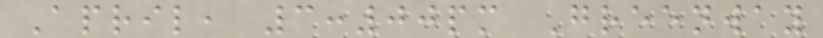April, 3:00pm Greenway
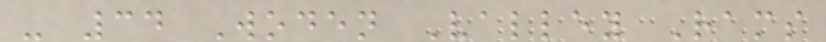- 34 Woden Valley Rams
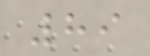89
